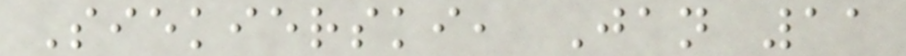Siekierski, Jan 11
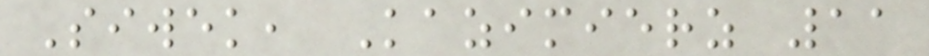Siwek, Kazimierz 11
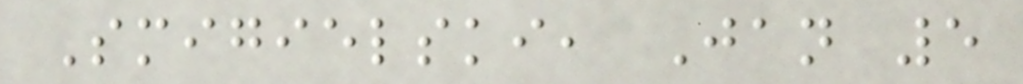Smigielski, Jan 5
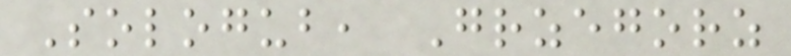Sologub, Grzegorz
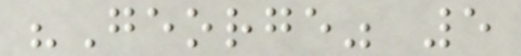"George" 5
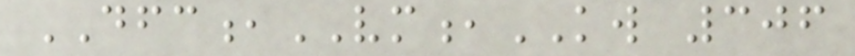DFC,VM,KW 306
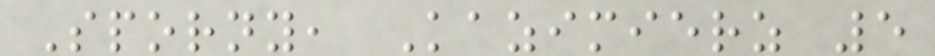Sporny, Kazimierz 5
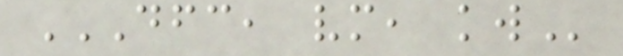DFC, VM, KW
